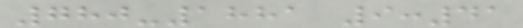780-1881 9:41
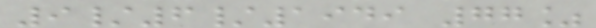9/6/1949 77%
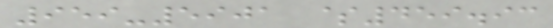959-5901 $459.93
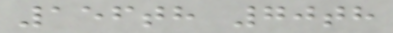156th 70th
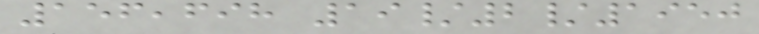156,698 19/2/1950
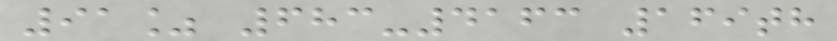91% 683-4163 169th
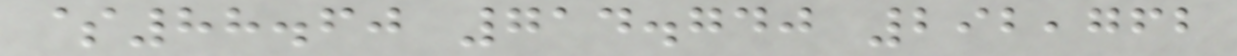$88.60 714.740 292,762
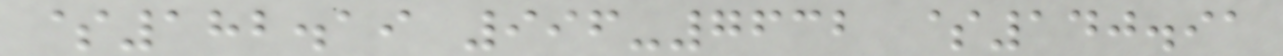$182.19 996-7632 $140.91
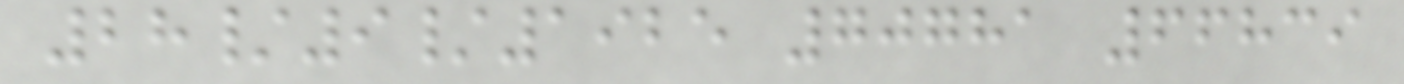28/9/1925 70781 66839
